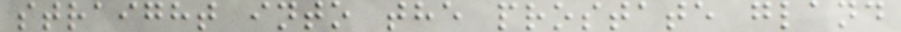straight into the prostate gland
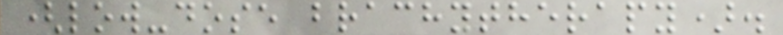(low-dose brachytherapy).
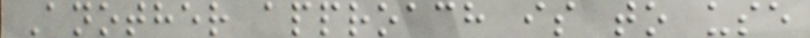Another approach is to use
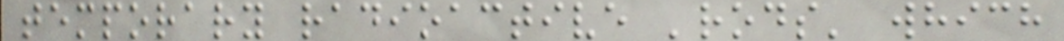temporary radioactive 'rods' which
